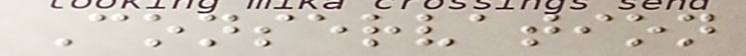Conservation
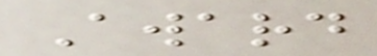Award
